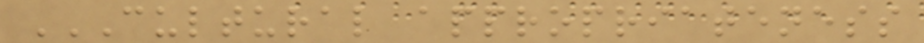CULTURAL APPROPRIATENESS
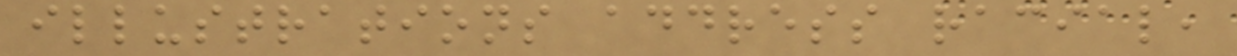illustrations address racial,
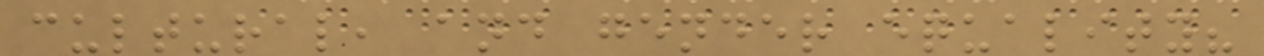cultural, and gender equality?
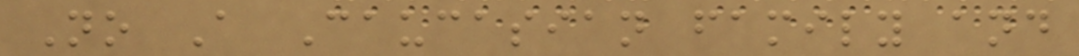No A Caucasian family and
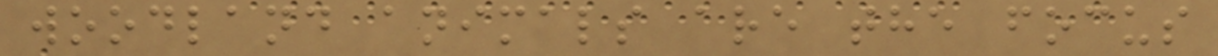woodland animals are the focus
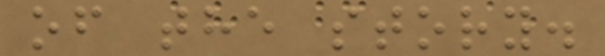of the story.
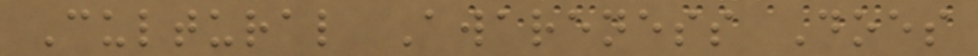Cultural Awareness Does
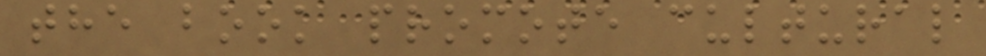the book promote cultural
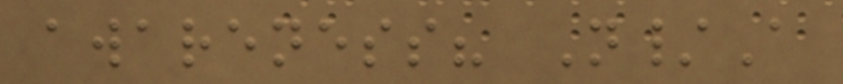awareness? N/A
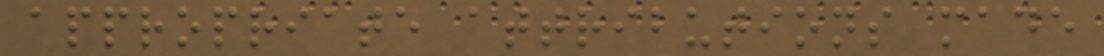appropriate attributions made
